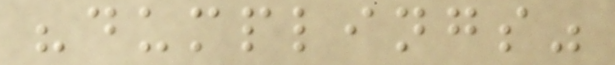"dumplings"
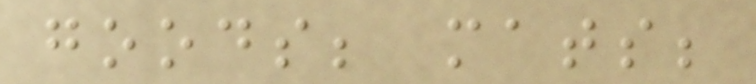goods; mats;
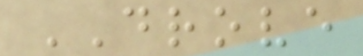DROVE
